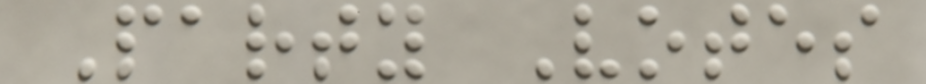Party Votes
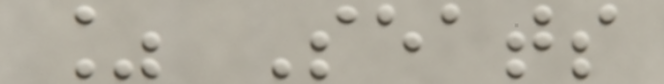% Seats
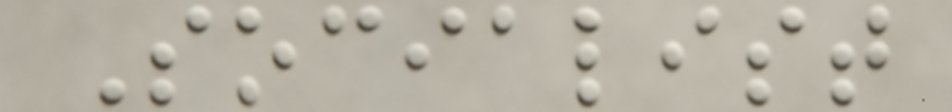Socialist
